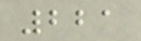221
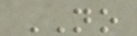NO
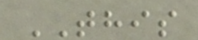THIS
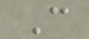C
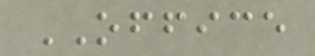OFFICE
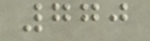770
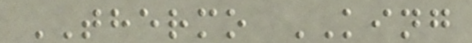THERMO KING
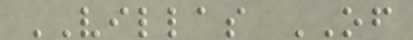VILLAS OF
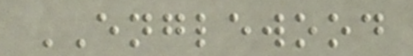ENGLEWOOD
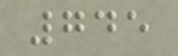745
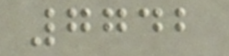7742
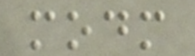modm
